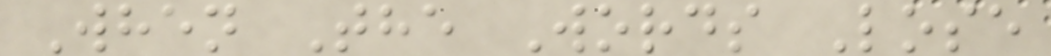When The Words Lose
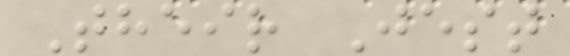Their Jest
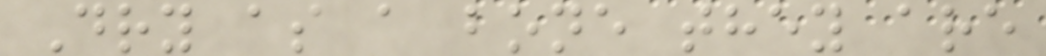Dry as a bone they are
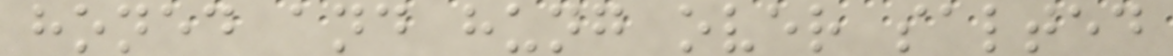honed and hung over salted
